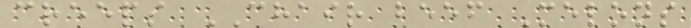creeps CHAIR beef Melons
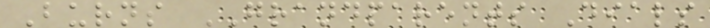Burns GRANDPARENTS Dials
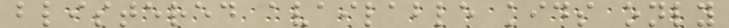blistered available kids only
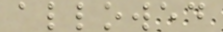allowed
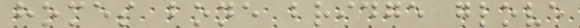homes bone bridge glove
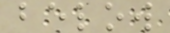below
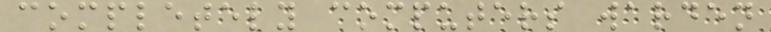completely computers warden
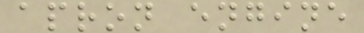apron engine
